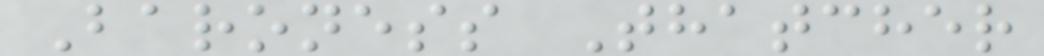Baroness Thatcher
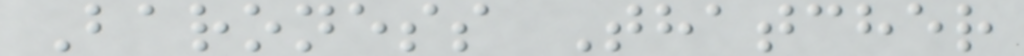Baroness Thatcher
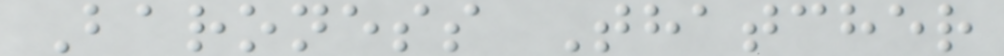Baroness Thatcher
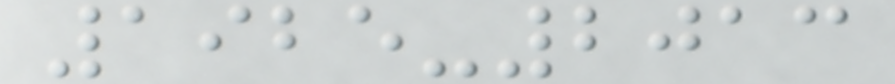1925-2013
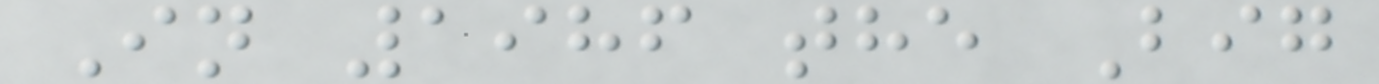In 1986 the Big
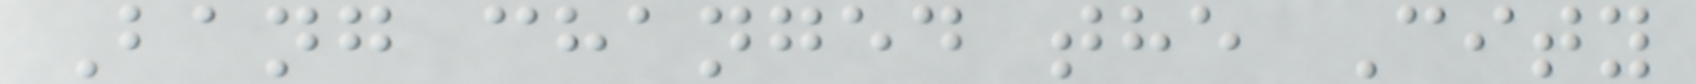Bang changed the City
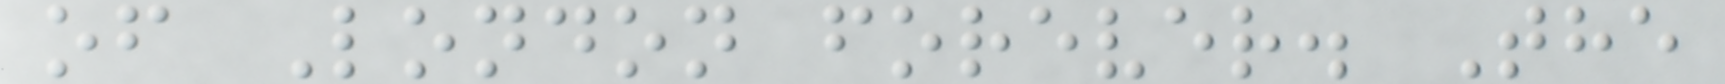of London forever. The
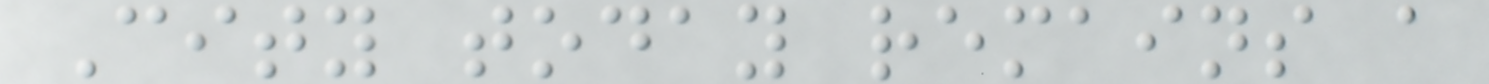City today remains a
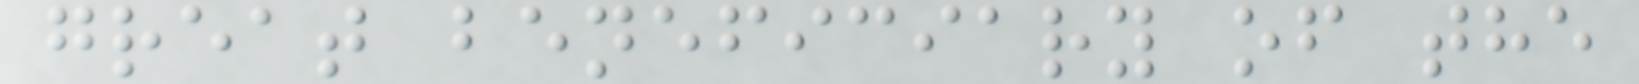great beneficiary of the
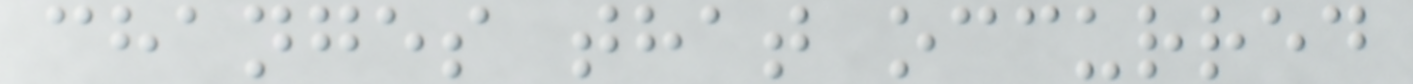changes that occurred
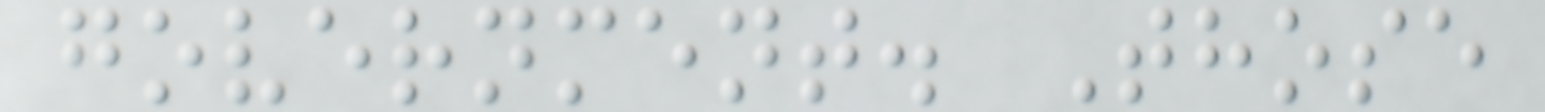government. Those
